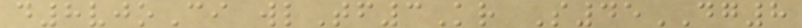d8vjoCi wlTf3Kr S45DG8
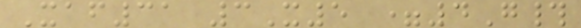Xaf31 3X5 =4G#
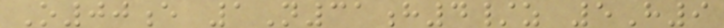O00e 1N31h4/z 5H9
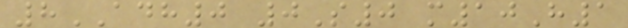8ADH0 0S0 m10H1
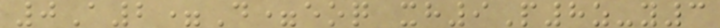0A2=D=eoq xh9P8z-y3
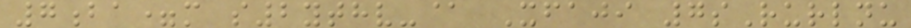7ba=m s2ythv-@ Xfaji 7sRurlnu
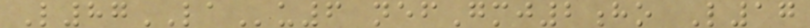L87LAu6 nefGmj2ho L17
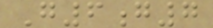G6g7
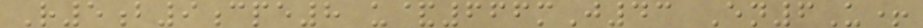R5b9cpe8 u&666mJ43 En6U+
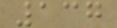137
